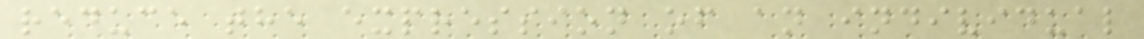reduce the expression of an individual
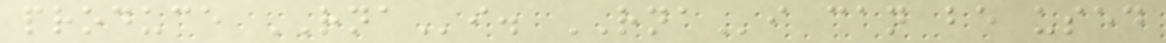produce RNAi. RNAi can be used
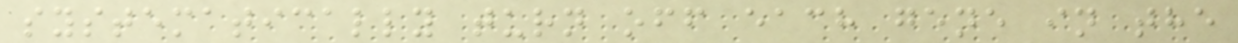systematically turn off each gene in the
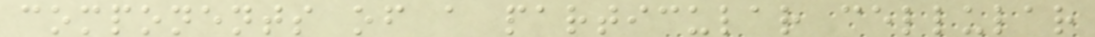components of a particular cellular
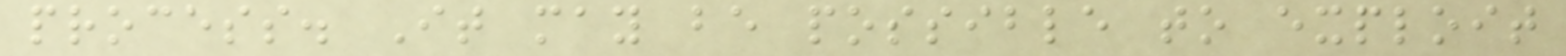process. It may be possible to exploit
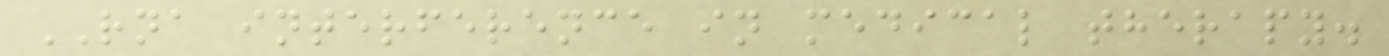RNA interference in medical therapy.
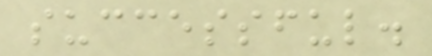successful.
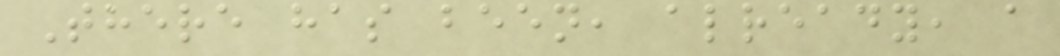There has been, already, a
